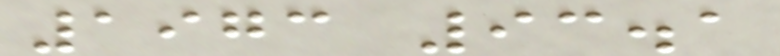1973 93.1
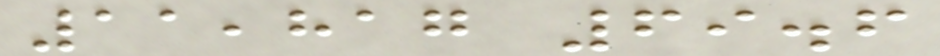11,817 69.6
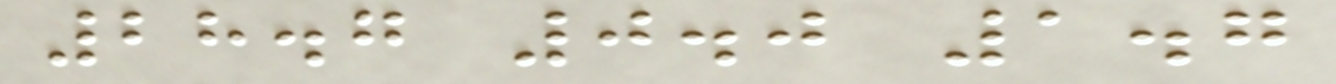28.7 0.0 1.7
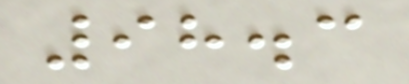98.3
